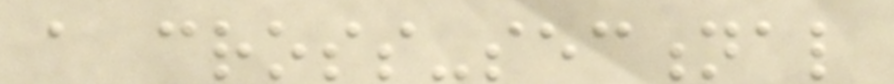a cross-sectional
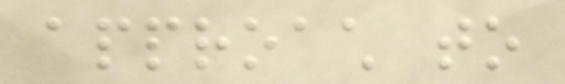approach to
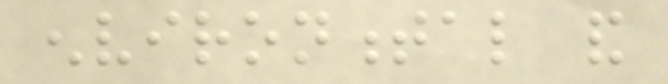environmental and
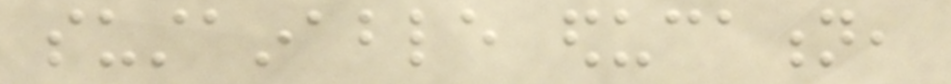sustainable education,
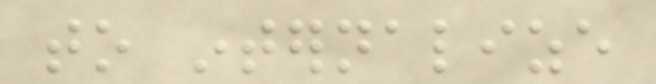to internalize
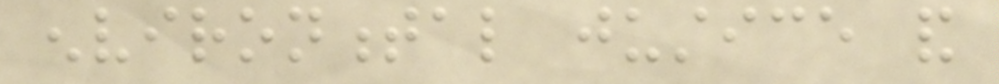environmental justice and
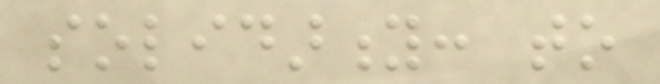solidarity: to
